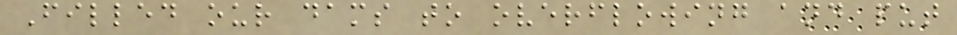Filled our dams to overflowing and put
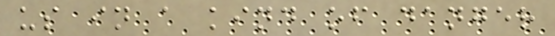us in a kind of danger
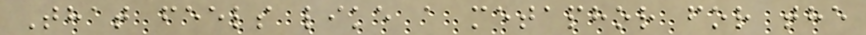That feels like a metaphor for the
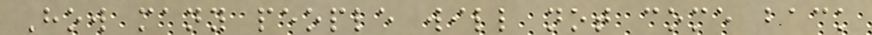How many people will not come back
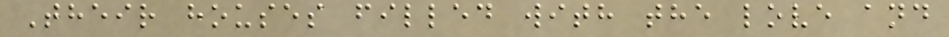Their houses filled with the love and
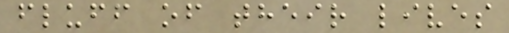fluff of their lives
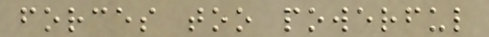forces too powerful
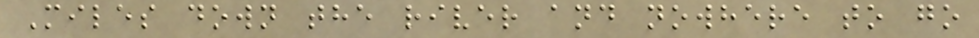Miles down the river and nowhere to go
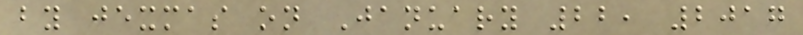by jexmas on January 22, 2017
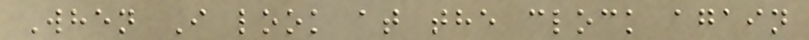When I look at the clock again
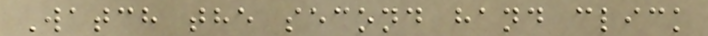Watch the second hand click
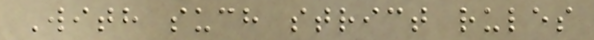With such strict rules
